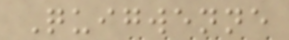Quigwenne
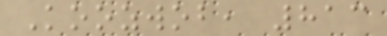Koozwob, 813
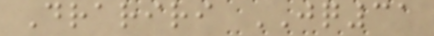Drariri JQ31
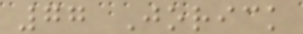77 Jorick
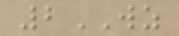2WZ
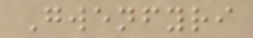Gwenfyri
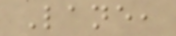Lane,
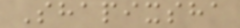Shapixsha
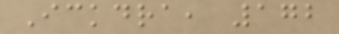Ickdra, 172
